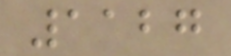1127
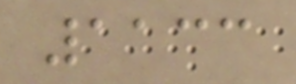1133
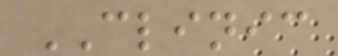CLINIC
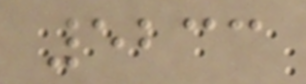5233
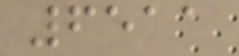6511
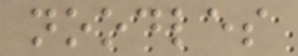noodles
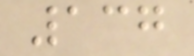137
